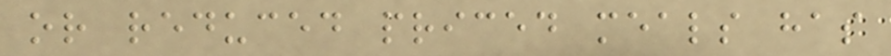or reduced priced meals has
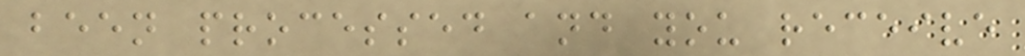been processed and you receive
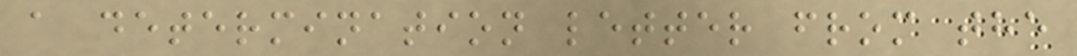a determination letter from the
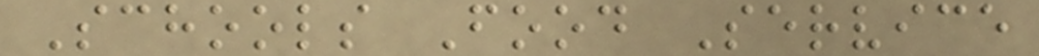Schools Food Service
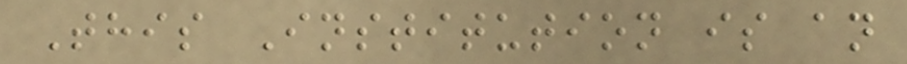This Institution is an
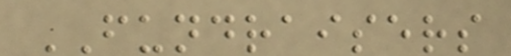FUNDRAISERS
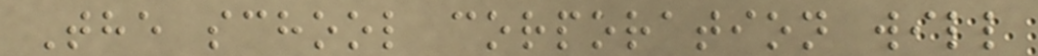The school corporation will
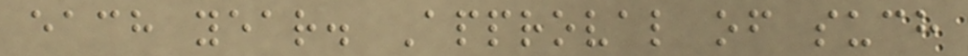each year. Approval of such
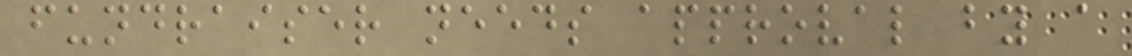fundraiser needs approval by a
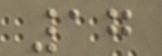17
